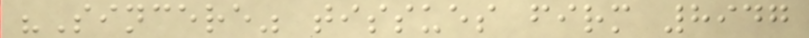"Sincere" tissues firm 8947
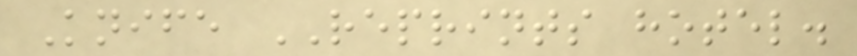Knife REPRINTS hotel.
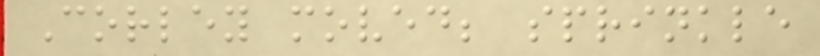Corley moved; sprinkle
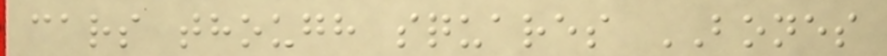cars though squares BONES
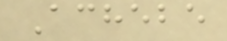Achebe
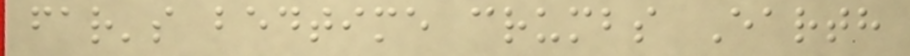far's bedtime crumbs Earth
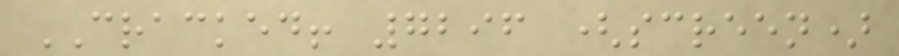CRACKED! 7296 (screen)
